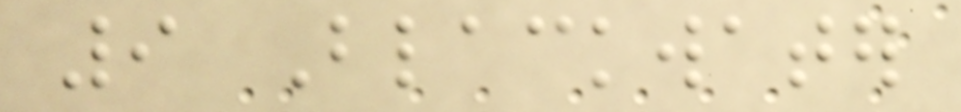9 Blackwater
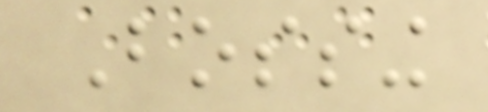Bossing
